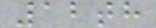12th
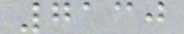7130
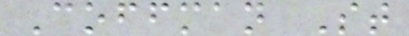Coffman St
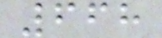668
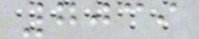7039
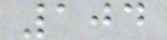104
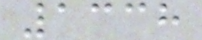1338
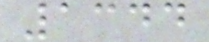1344
